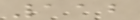112
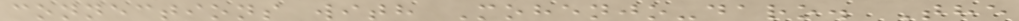connections with Mohenjo-daro. The
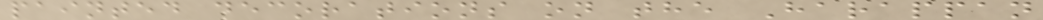painted decorations on the Harappan
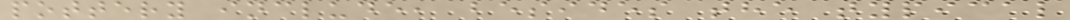pottery include, besides the typical
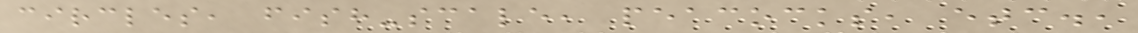circles, fish-scale, peacocks, etc.,
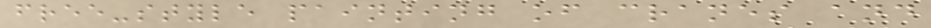free-style painting of cranes and
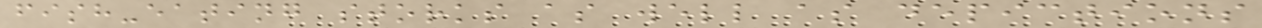fish-eating storks as well as depictions
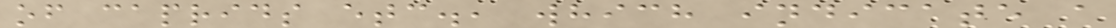of caprids etc., which indicate a
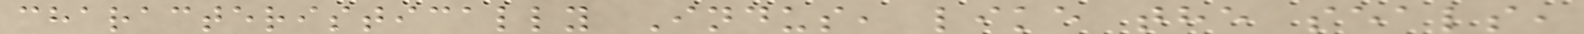characteristically Indus, like the seals,
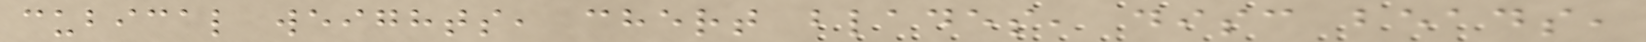cubical weights, chert blades, disc beads,
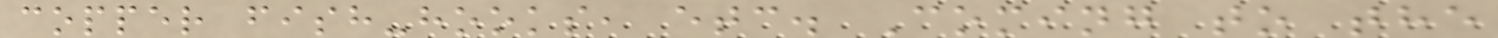copper fish-hooks, etc. Coming to the
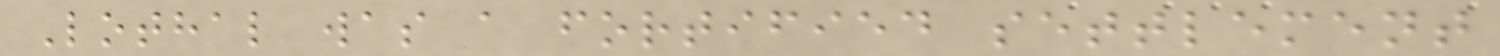Lothal was a fortified settlement
